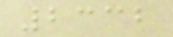2332
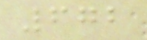672
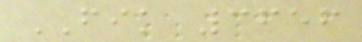FIK 3656
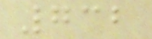732
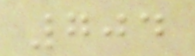704
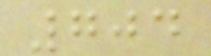704
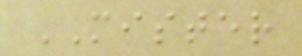MISTER
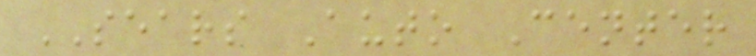SEARS Auto Center
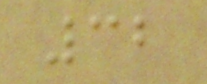32
